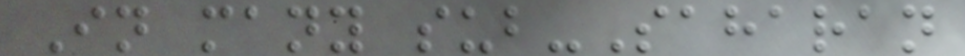In many sub-Saharan
